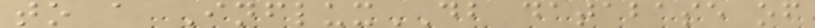to a InfluxDB database of
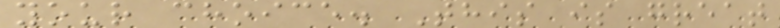your choice. This is great
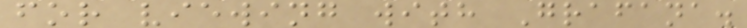for viewing with Grafana.
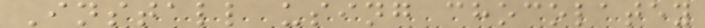Install using chocolatey
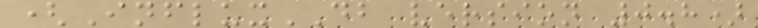(InfluxDB version 0.8)
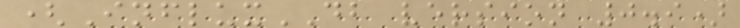(InfluxDB version 0.9)
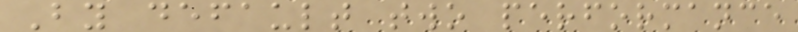By default two performance
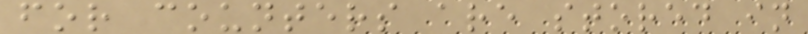for counters are stored in
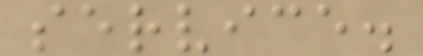service.
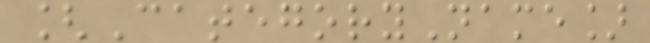[CategoryName]
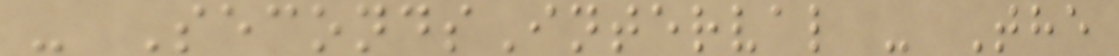- SecondsInterval - The
